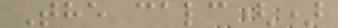The calc()
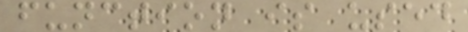function is used
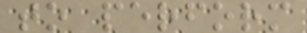to perform
